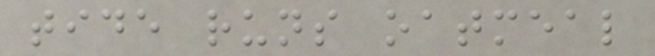tide runs oatmeal
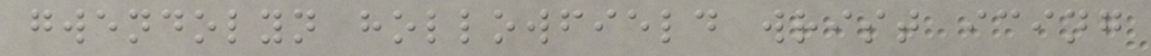gwendolyn hollowfield wrist icing
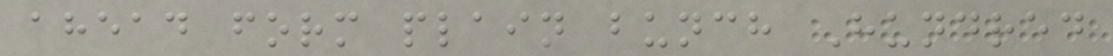ahead form plain bunch Hundred
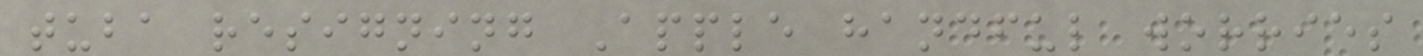tuba resigning Apple handful worries
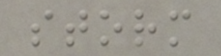storm
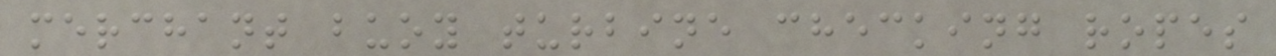merchant buoy turbine checking ropes
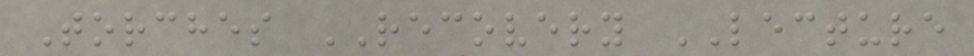Torches RECOVERY LECTURE
